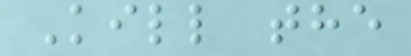Kill the
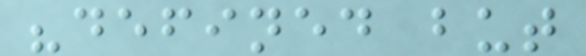"defined but
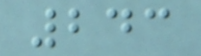243
